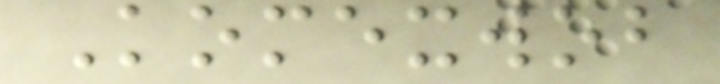Komexwob
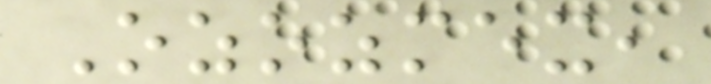Ozozmex,
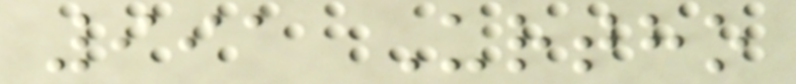991 Urtho
